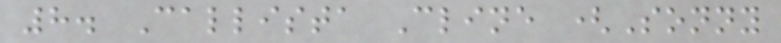8. Callista Cline (Sonny
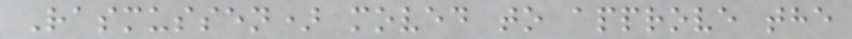Rasmussen) moved to approve the
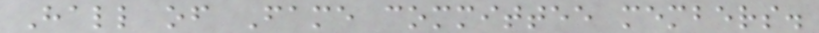Hall of Fame committee members.
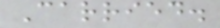Carried.
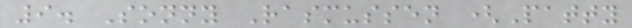9. Sonny Rasmussen (Patty
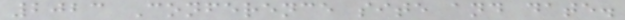2023 Conference site and date.
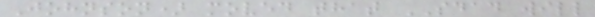Johnson) moved that SDAD will
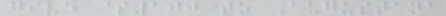give $100 to Augustana
